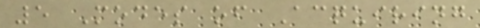5 Modes of Acquiring
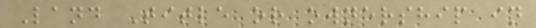Land Title or ownership in
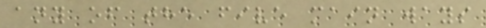any of the five main ways
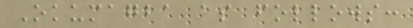Okumagba as follows:
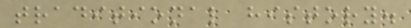traditional history.
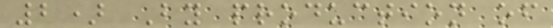2) By production of
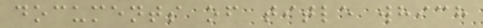documents of title which
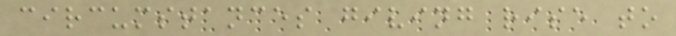circumstances giving rise to
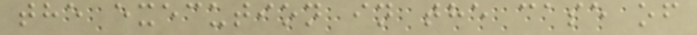the execution in the case of
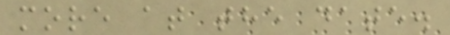more at the date.
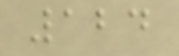124
